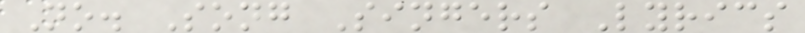No. Song Singers Lyrics
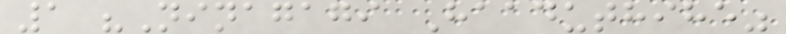1 "Ninagagi Haaduthihe"
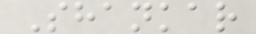Shankar
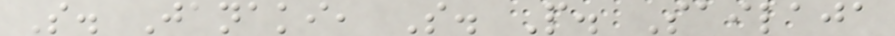S. Janaki, S. P. Sailaja
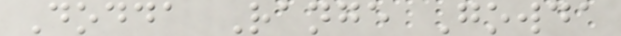Dodda Range Gowda
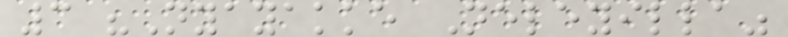3 "Nyayakke Neleyilla"
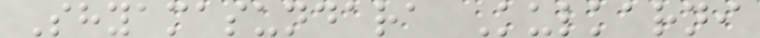Shyamasundara Kulkarni
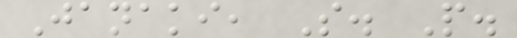Janaki, S. P.
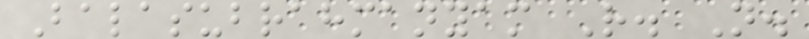Balasubrahmanyam R. N.
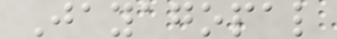Jayagopal
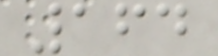164
